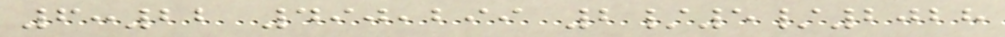6:22 490,299 2/5/2028
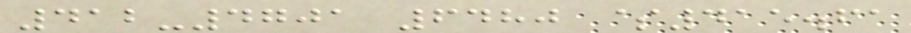412-4701 6480 $415.61
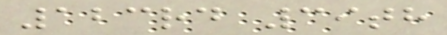123rd 39th
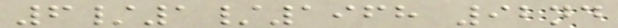6/1/1968 92nd
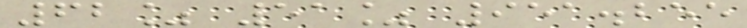62% 51% 951.255
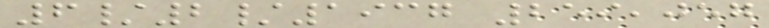6/2/1937 259,057
